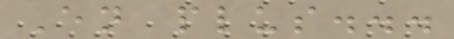En plus...
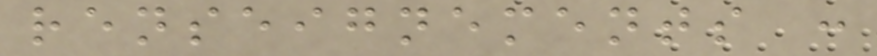renseignements :
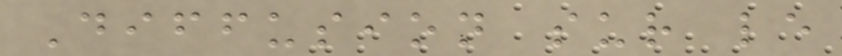Diffusion sur le
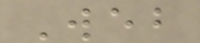Web
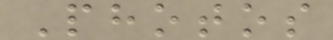Photos
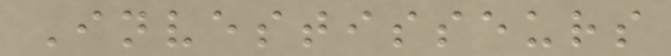Investisseurs
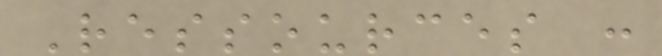Ressources :
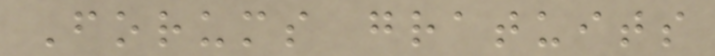Forums gratuits
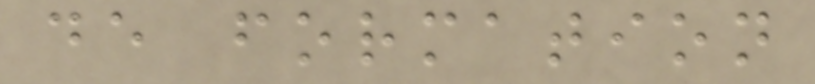de formation
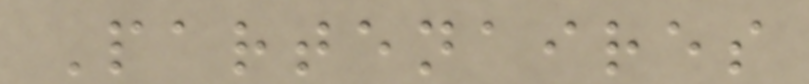Partenaires
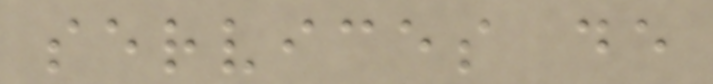services de
